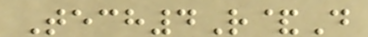Tech4R&D
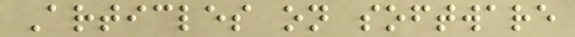Articles on software
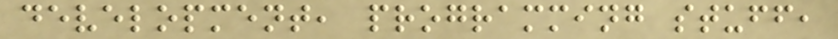development, programming stuff,
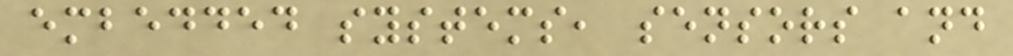embedded systems, sensors and
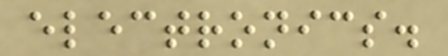electronics.
